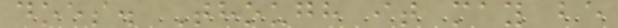does. Though it may be
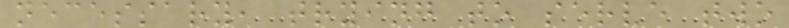necessary, trying to serve two
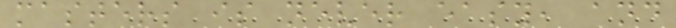masters is never easy, and
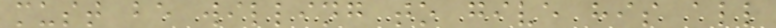must be willing to give his all
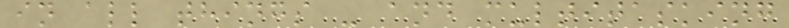in all things - and multitasking
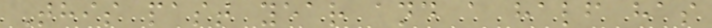This past year and a half has
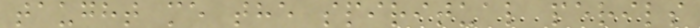taught me the spiritual perils
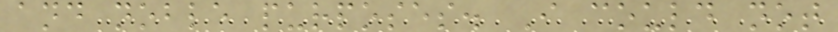and noble purposes. I could not
